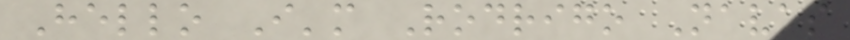Hello I'm Rodrigo Navas
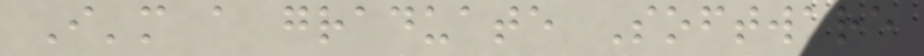I'm a graduate Software
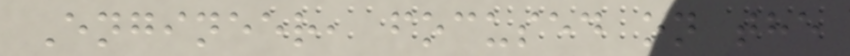Engineer, focused on the
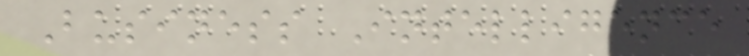Business Intelligence
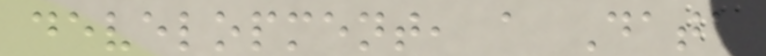development, a Data
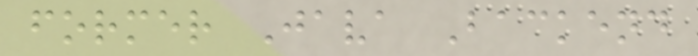former Java Backend
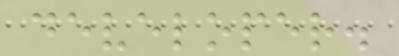developer.
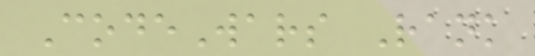CodeWars Rank
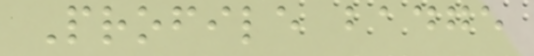Profile badge
